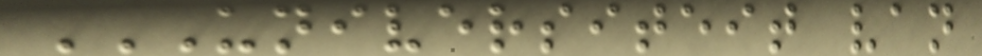UNIVERSITEIT VAN
